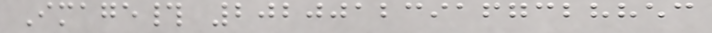Image# 202001239167328853
